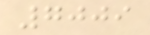7009
